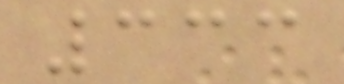333
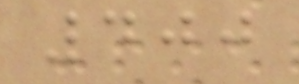400
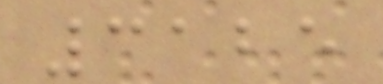3125
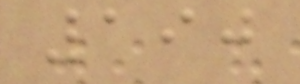190
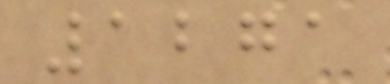1271
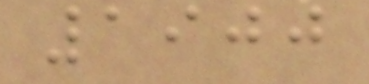1900
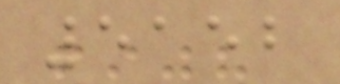5152
